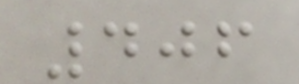406
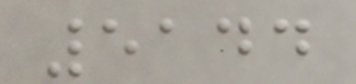5144
